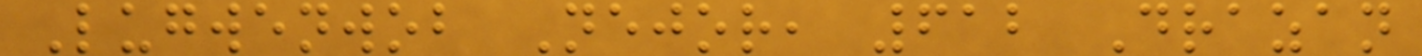Lugwenwob Nejor, 612 Drazan
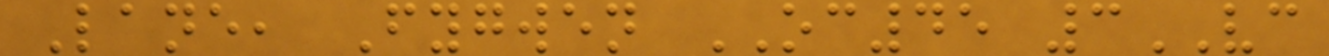Lane, Fygwen OC45 3VC
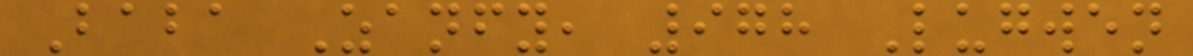Baba Zanfy, 978 Lugwen
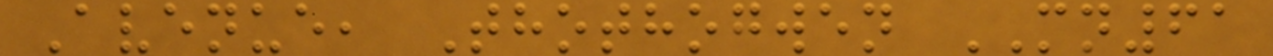Avenue, Thothogwen MN61
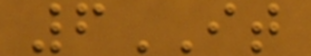6IT
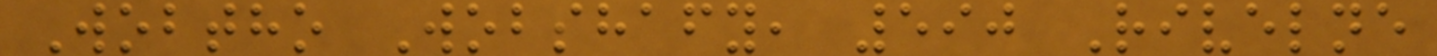Wobtho Wobshafy, 590 Rivelne
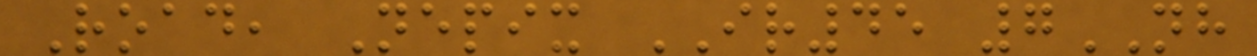Road, Nepix IR45 7NH
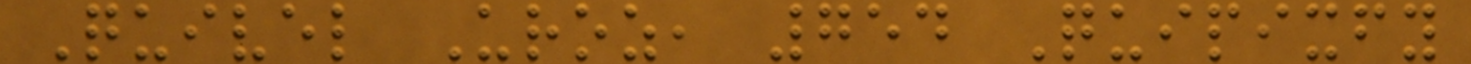Quivel Uroz, 754 Quipixfy
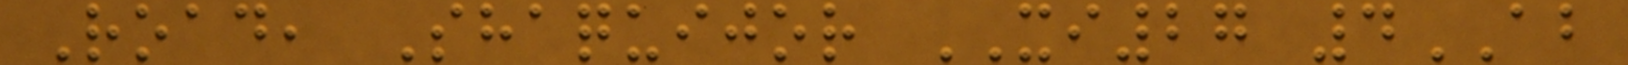Road, Shaquijor XI27 4AB
